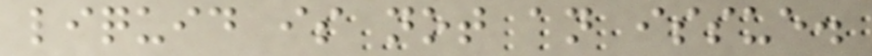liquid is not an issue.
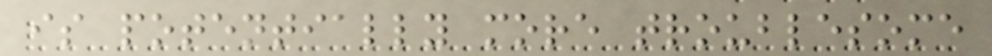is potentially more troublesome
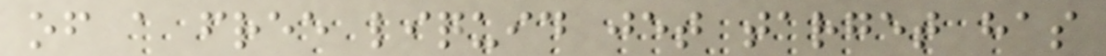of a free liquid jet target has
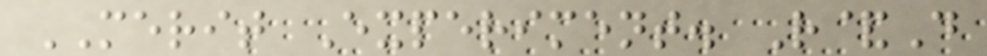MERIT Experiment. R&D
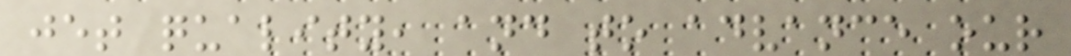jet quality, and to advance our
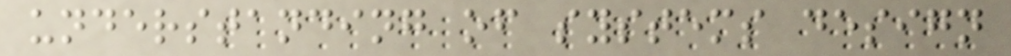understanding of systems design
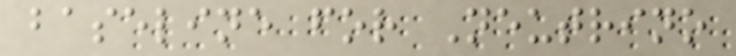baseline for Neutrino
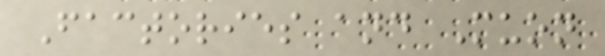Factories and Muon
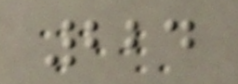224
